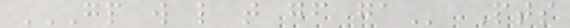GP W L T GF GA Pts
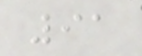91
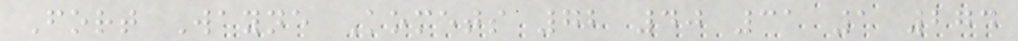Fort Wayne Komets 72 40 31 1 274
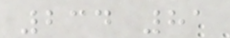234 81
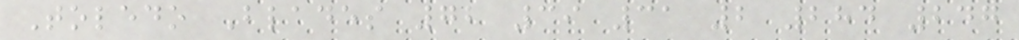Toledo Blades 72 39 31 2 284 247
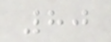80
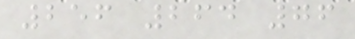256 264 76
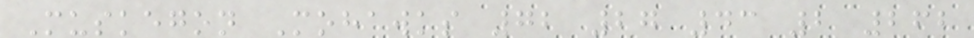Muskegon Mohawks 72 27 43 2 262
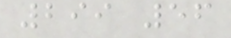299 56
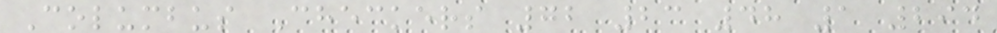Columbus Checkers 72 23 48 1 294
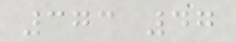373 47
